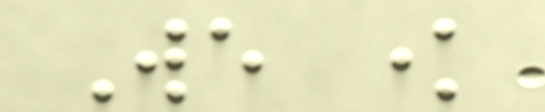We know
